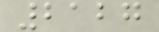2127
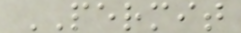PERMIT
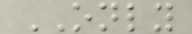ONLY
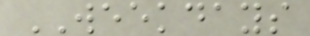WEEKDAYS
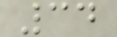34
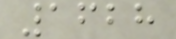1628
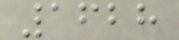1628
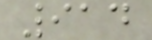914
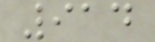914
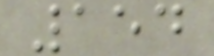154
